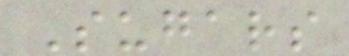Sugars
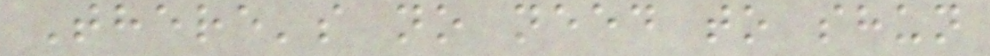There's no need to shun
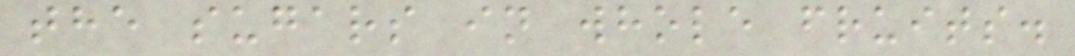the sugars in whole fruits.
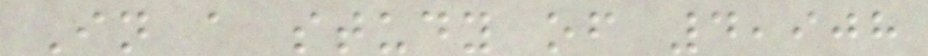In a study of 4,908
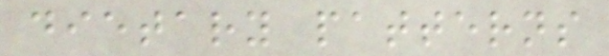dietary patterns
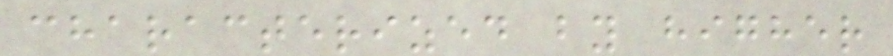characterized by higher
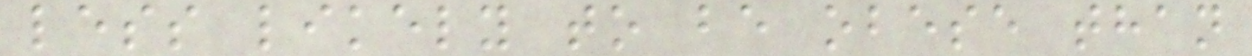less likely to be obese than
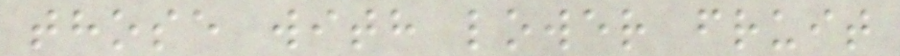those with lower fruit
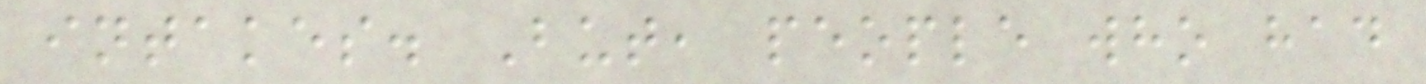intakes. But, people who had
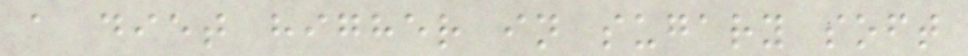a diet higher in sugary soft
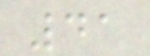41
